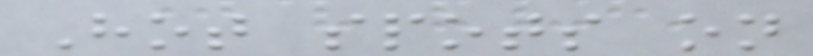Hot spots on
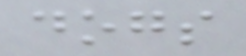dogs
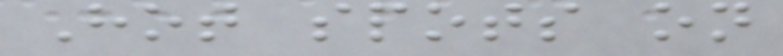Hot spots on
